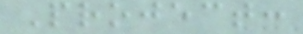Project:
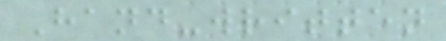Hand-written
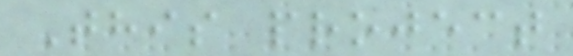This project
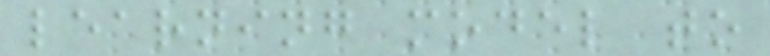learning model to
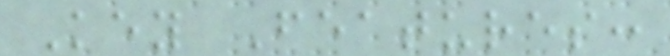Key Features:
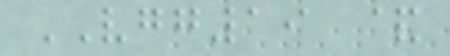VGG19 &
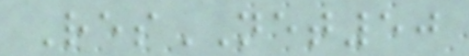ResNET50
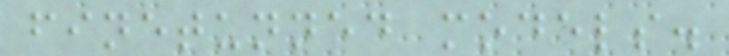finetunned models.
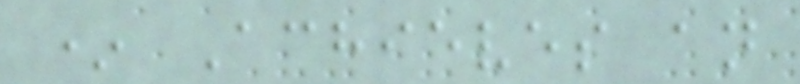* Achieves an
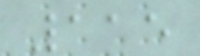115
